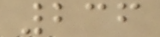236
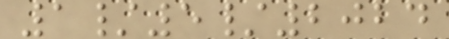1/5/2024
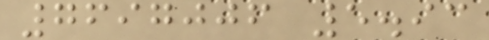7697006 5.93
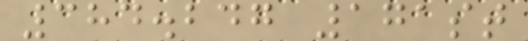384.247 171st
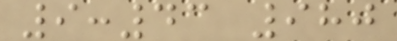9:43 980
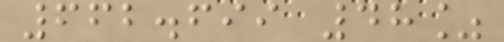662.699 48%
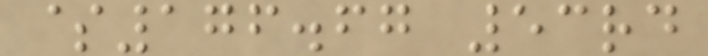$176.67 53rd
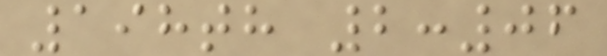198th 2:06
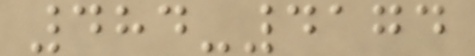484-4174
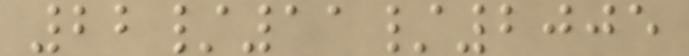22/11/2005
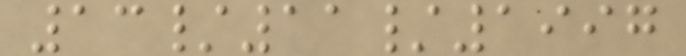13/11/1997
